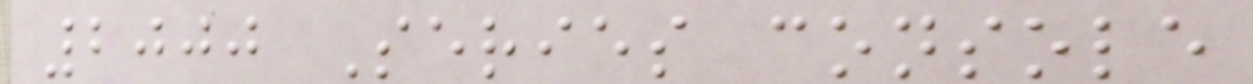2000 Series console
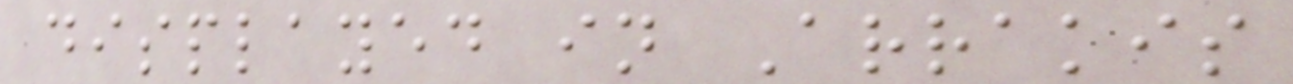displayed in Arrakis
